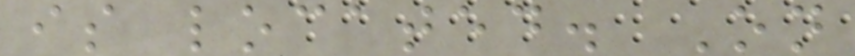is located. On
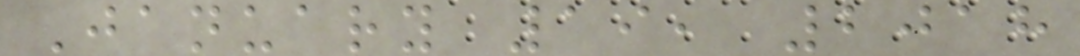January 19, 2018
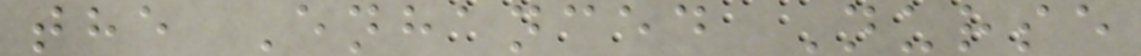the Enhanced Nurse
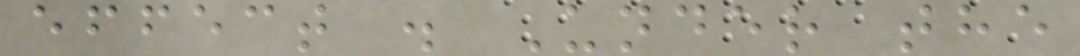effect . Under the
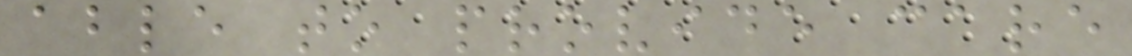able to provide care
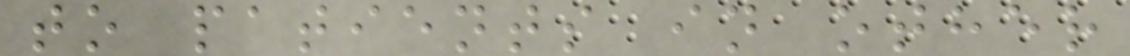to patients in other
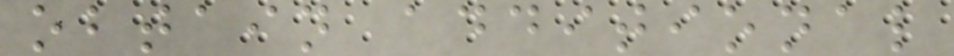obtain additional
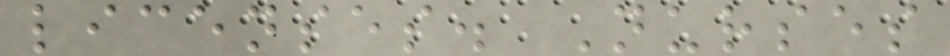licenses. Nurses
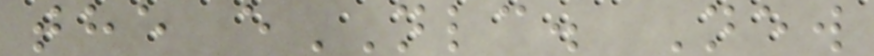the eNLC. New
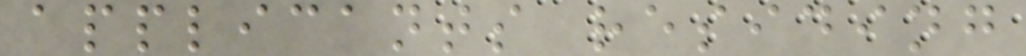applicants residing
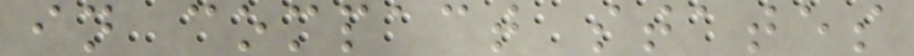in compact states
